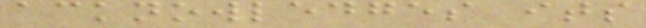acknowledges its
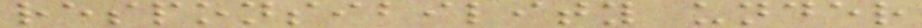responsibility under
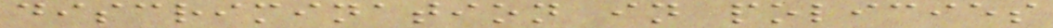discrimination in policies
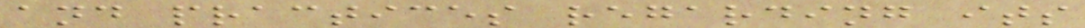and practices regarding its
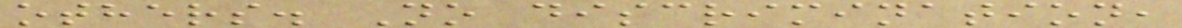others. No discrimination,
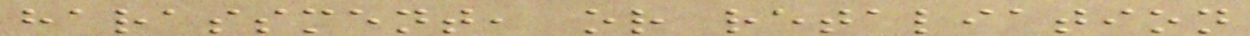harassment, or retaliation
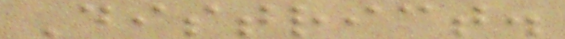District.
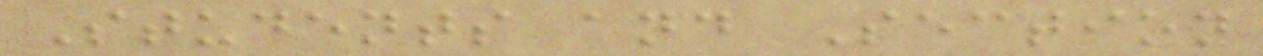Students and Section
